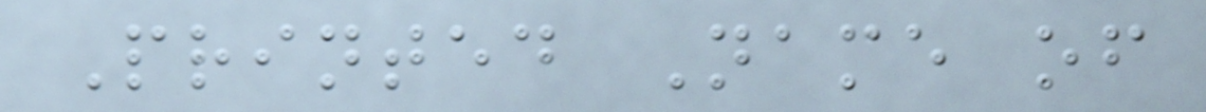Printed Name of
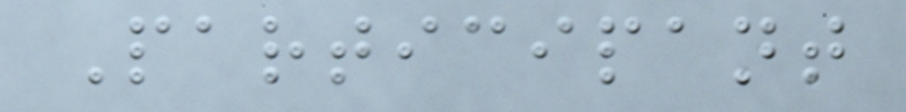Participant
